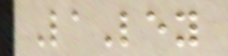LaLey
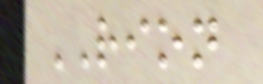RION
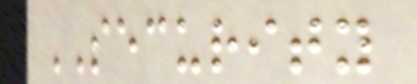SECURITY
